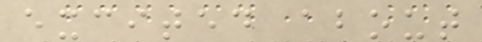excited about
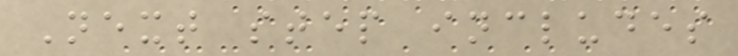Next step includes
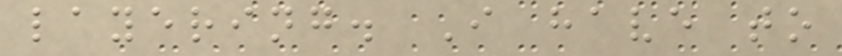layering. I have to
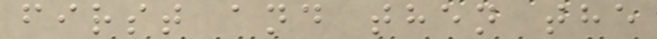first and then the
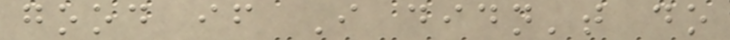good if I didn't do
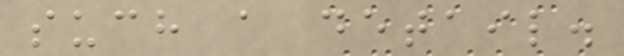such a detail.
